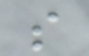s
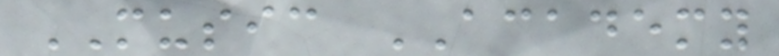MUSIC ACADEMY
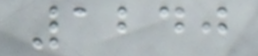1240
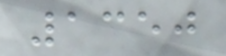1350
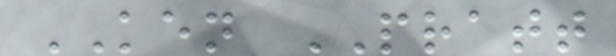KEN PRATT
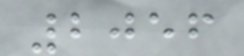2056
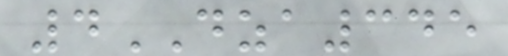4DZA345
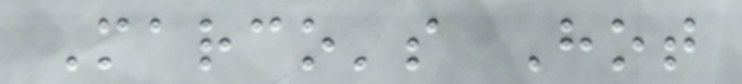Marco's Hot
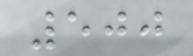500
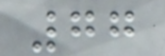77
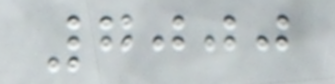7000
